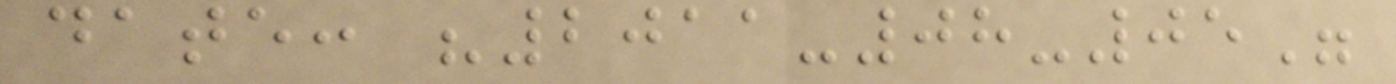date: "2011-08-05"
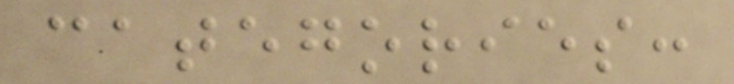categories:
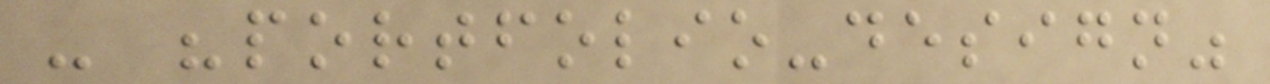- "portfolio-design"
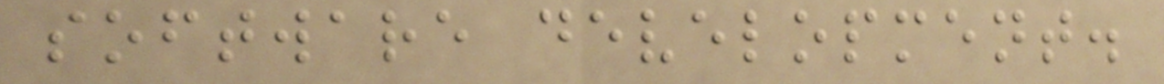software development.
